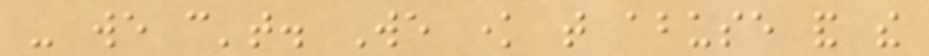- we can't. We know that abuse and the
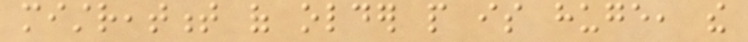mistreatment of older people is huge, the
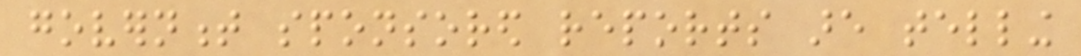government sponsored reports are telling
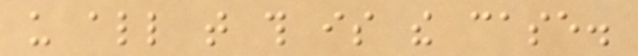us all that this is the case.
